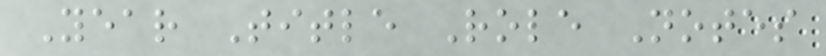Year Title Role Notes
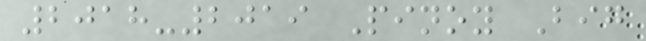2018-2019 Pinoy Big
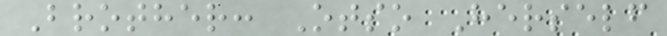Brother: Otso Herself
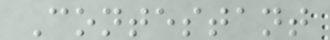Contestant
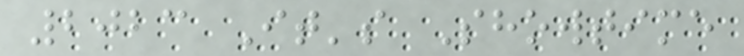2023 It's Showtime
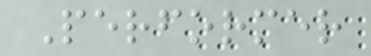Performer
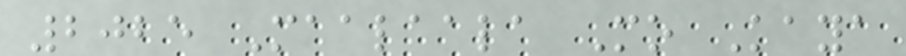2025 Maalaala Mo Kaya
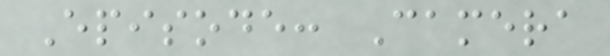Episode: Camera
